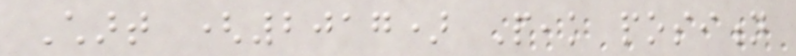Chart (2017) Peak position
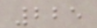225
